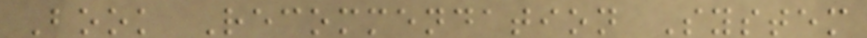Book Recommendation System
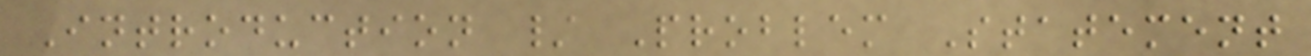Introduction / Problem Statement
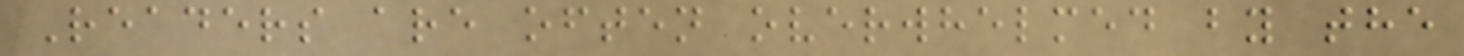Readers are often overwhelmed by the
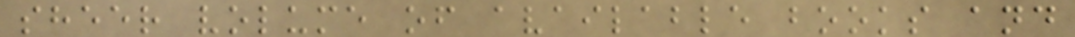sheer volume of available books and
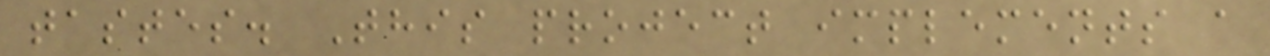tastes. This project implements a
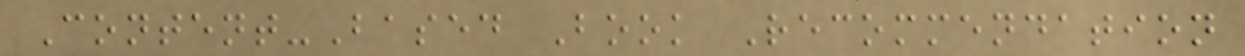Content-Based Book Recommendation
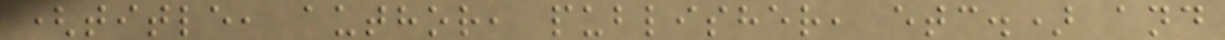(title, author, publisher, etc.) and
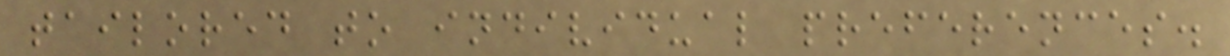tailored to individual preferences.
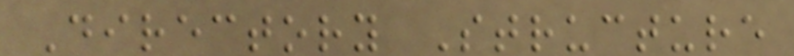Directory Structure
